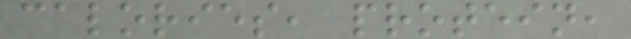calories, protein,
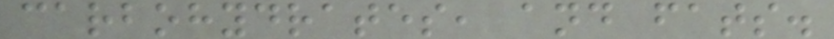carbohydrates, and fats.
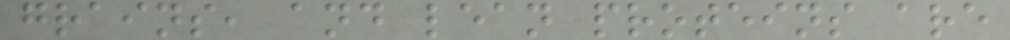grains, and lean proteins are
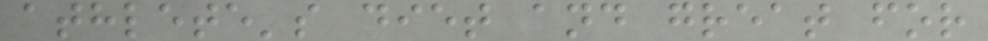athlete's diet and great for
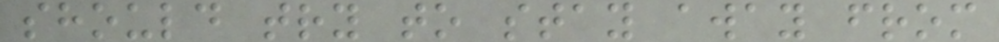should try to stay away from
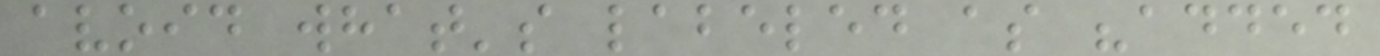avoid what's labeled as "added
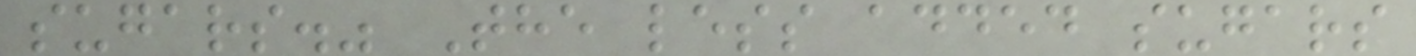sugars." The less added sugars
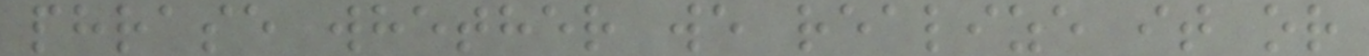phrase whether we realize it or
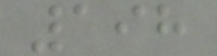198
